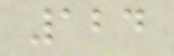124
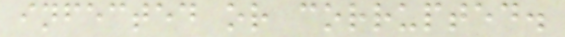infected or corrupted.
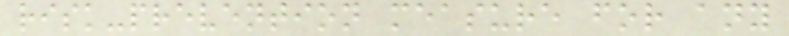risk-prevention measure for any
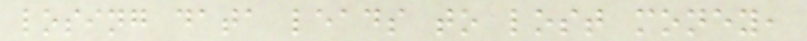losing data leads to lost money,
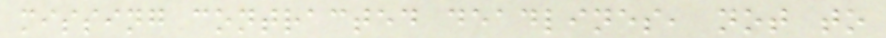missing contracted deadlines, not to
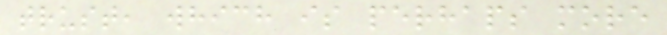trust, which is perhaps more
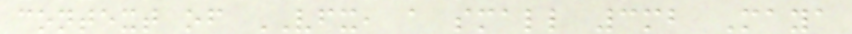context of VFX, a small 3mb Maya
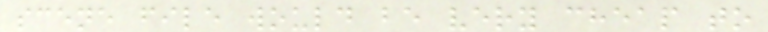scene file would be very cheap to
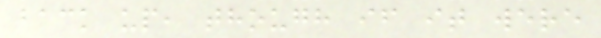back up, though if it were
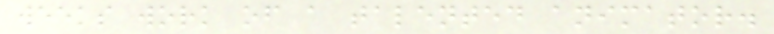weeks work of a talented animator.
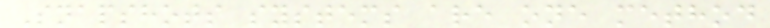Snapshots systems are one method
